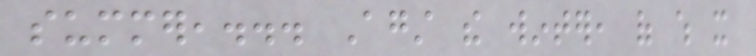summer,... Against the winter, of which it
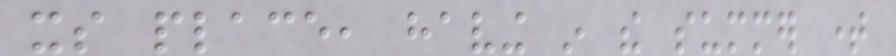its place, having in the summer time
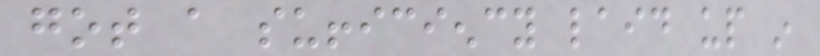got a sufficiency laid up in
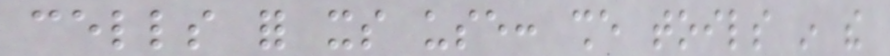cells for its use: she toils in the
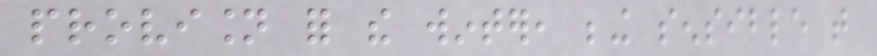provision for the winter, being sensible that
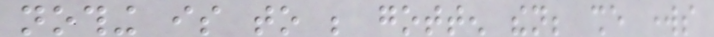nothing is to be gotten then; she works
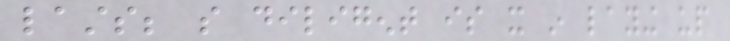lasts; so diligent is it in laying up
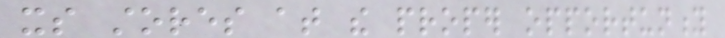its stores at the proper opportunity
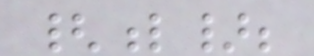{l};
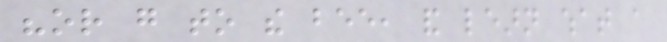"or go to the bee, and learn what a
